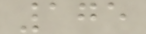175
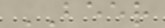BEER
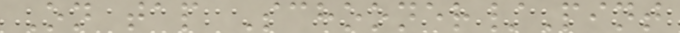On tap Schooner/Pint
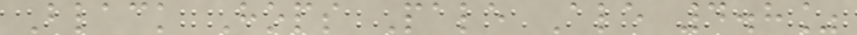Black Hops Pale Ale 4.8%
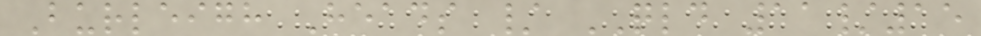Burleigh Heads / QLD 11/15
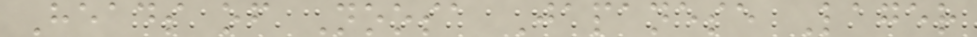Heads of Noosa Japanese Lager
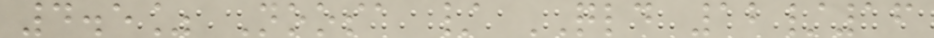4.5% Noosa / QLD 12/16
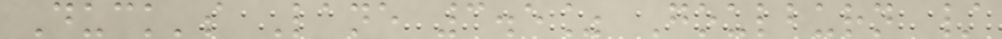Duck's Lane 3.5% Goulburn /
